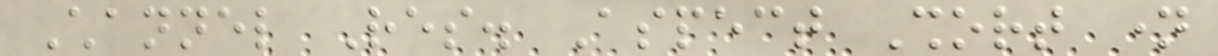Channel Res. Aspect Short name
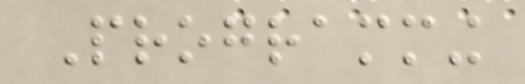Programming
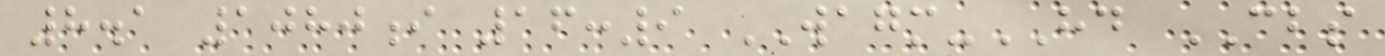8.1 1080i 16:9 WAGM-HD CBS
